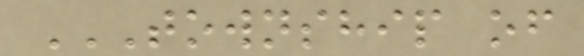TOWNSHIP OF
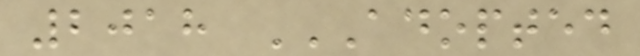2018 ADOPTED
